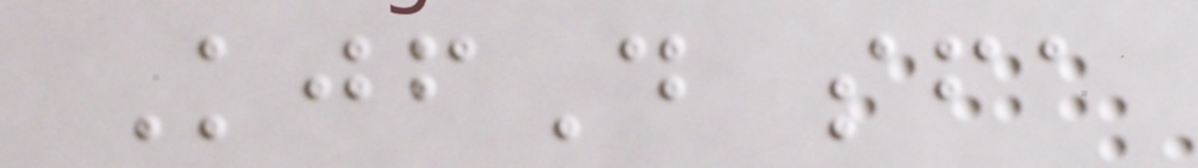KjfD sfa
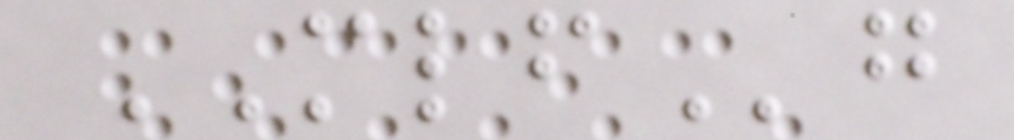MLFg
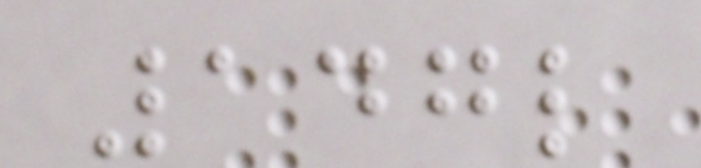147l
